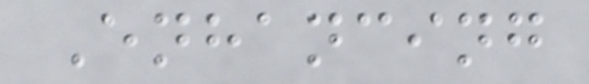Enhancing
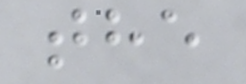the
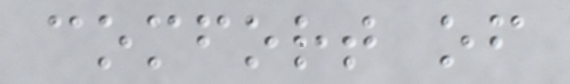comfort of
